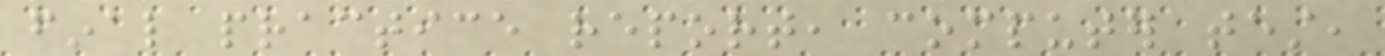final practice report, computer test,
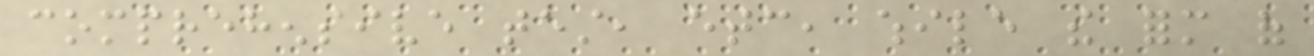comprehensive test, etc, while the form of
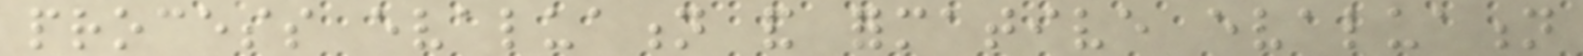process evaluation and formative evaluation
